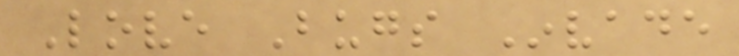Love Bugs Invade
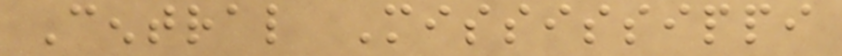Central Mississippi
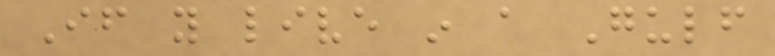If you live in a Gulf
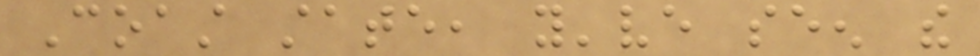Coast state, you've seen the
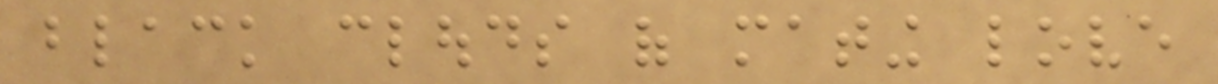black clouds of mating love
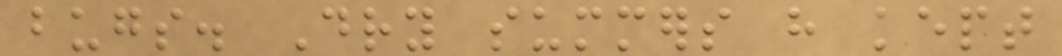bugs. Dry summers have kept
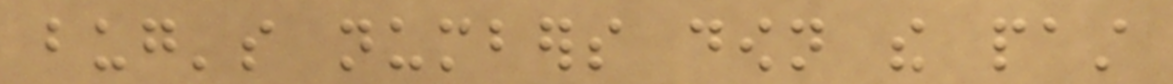bug's numbers down the past
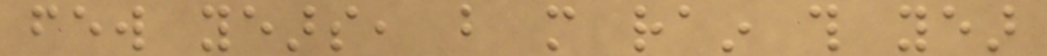few years, but more rain this year
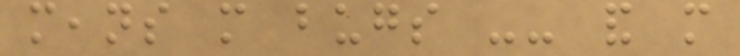means more bugs -- and more
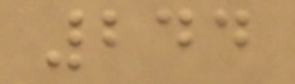244
